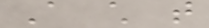A child that
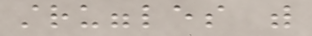struggles with
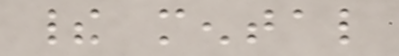their mental
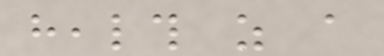health as a
